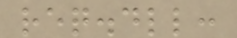req.dll:
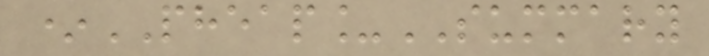*PHEAP_SUMMARY
